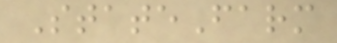StateFarm
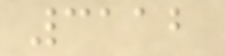3112
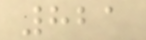821
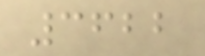3622
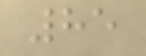85
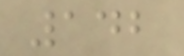142
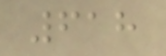618
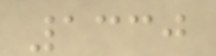1330
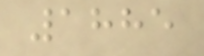1885
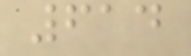614
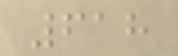618
